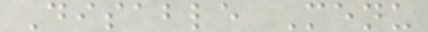Disable Menu
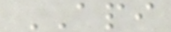API
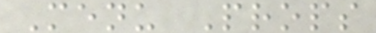Menu Props
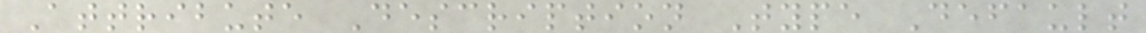Attribute Description Type Default
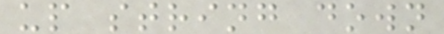up string down
